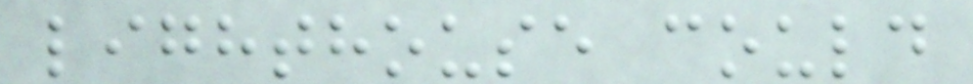lighthouse could
